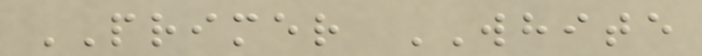PRIMER WHITE
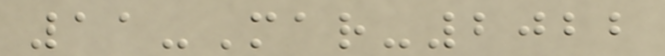11-Mar-2022
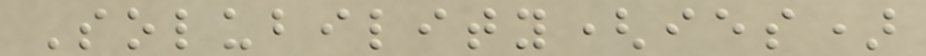Solubility(ies)
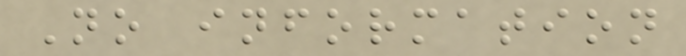No information
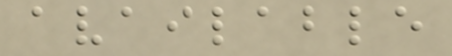available
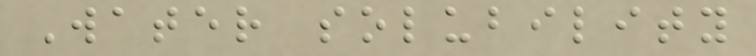Water solubility
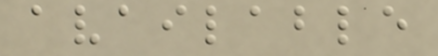available
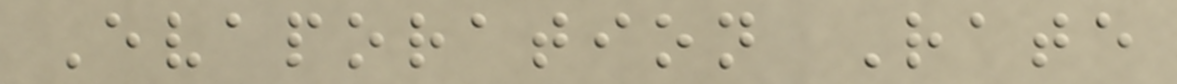Evaporation Rate
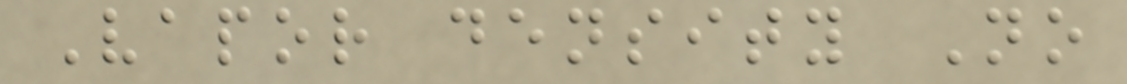Vapor density No
